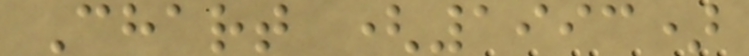Chart (1993)
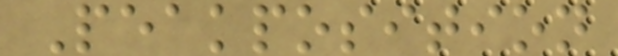Peakposition
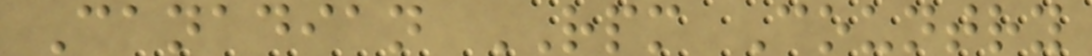Canadian RPM Country
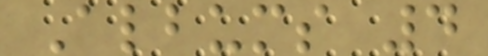Albums 4
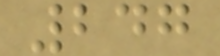247
